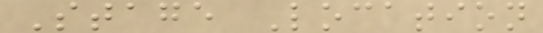Stage Location
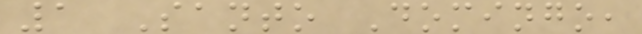1 Santo Domingo,
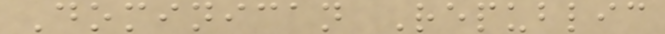Dominican Republic
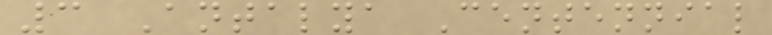3 Antalya Centennial
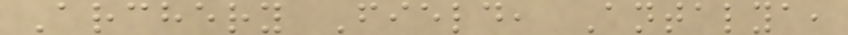Archery Field, Antalya,
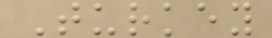Turkey
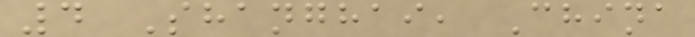4 Shanghai, China
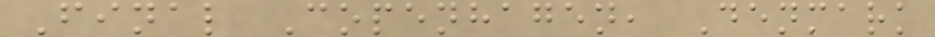Final Copenhagen, Denmark
